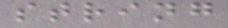string
